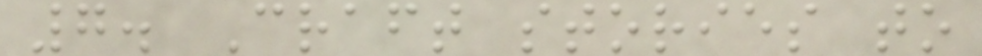7. Craft stories to
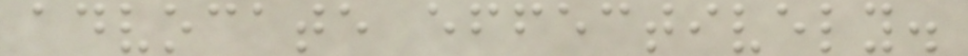advocate effectively.
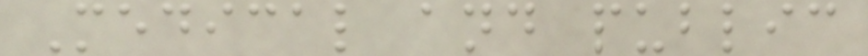Medical and public
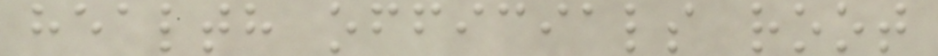health officials root
